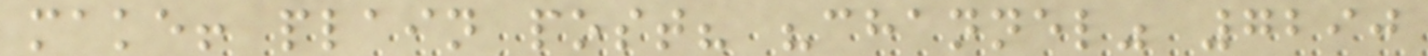make! plain post? "channel" 7290
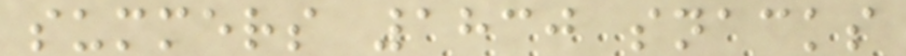summers 1830 snacks
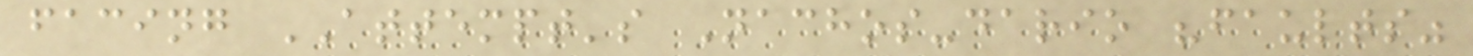facing ATTEMPT's Nachos-dario "faults"
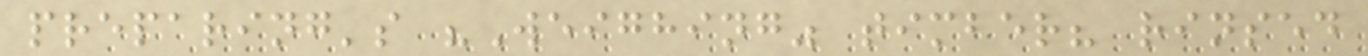preparing's "Weighing" timber? rinsed
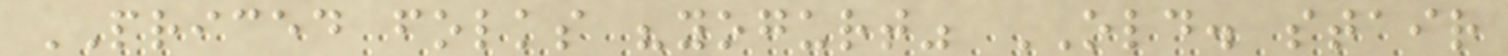PRICED folks "yogurt" OLD. stair
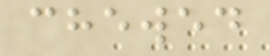chewed
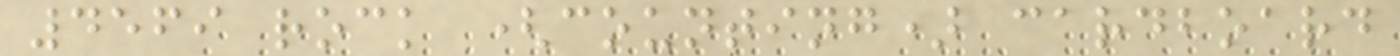4569 rock (counting) cardboard
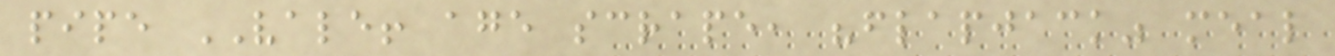pipe VALE! age scrape, "flapjack" meal
